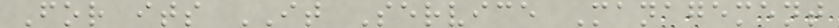For its IT Service Management
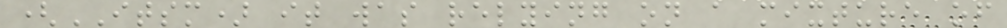(ITSM) it was relying on a mixture of
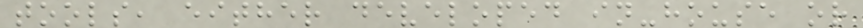tools, either developed in-house or
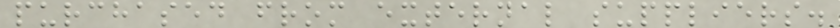purchased from external suppliers.
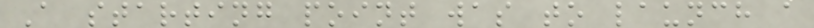A starting point was to launch a
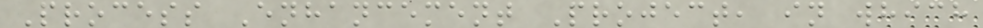Process Enhancement Project, in which
